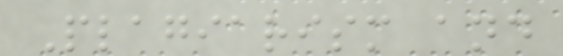Plagiarism and
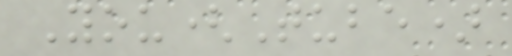You(Tube)
